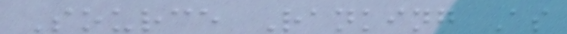Source Ranking As
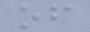of
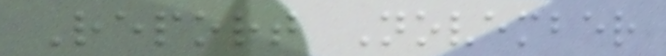Report November
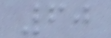60
